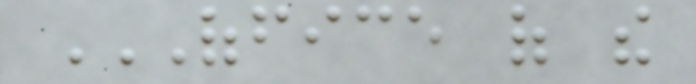OFFICE OF THE
